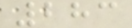283
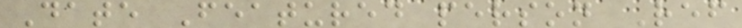Date Featured person Ref
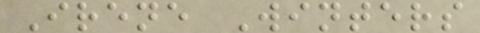Irene Winters
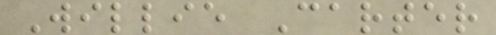Willie Carter
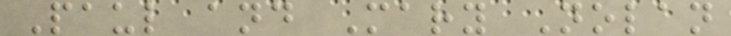Paul and Mary Nolan
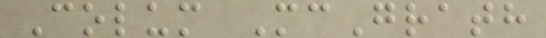Colum McGrath
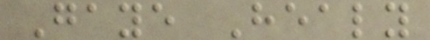Gaye Healy
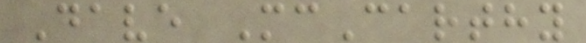Dave McCarthy
